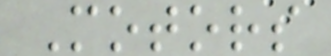Motors
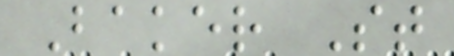Baker St
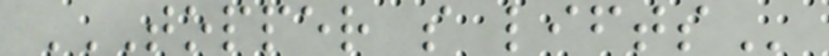TOPPER S LIFTS
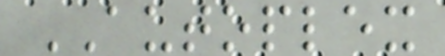AUTOPLEX
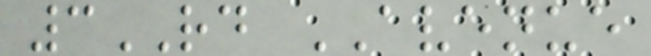3RD AVENUE
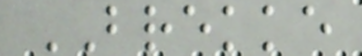BREKKE
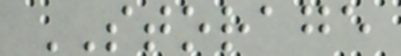STORAGE
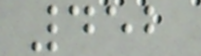452
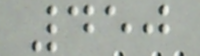450
